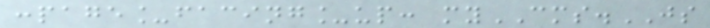:page_facing_up: myCMS.JS
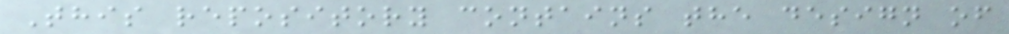This repository contains the design of
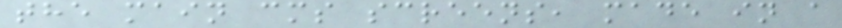the main cms screens, made in a
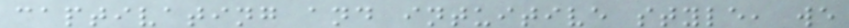captivating and intuitive style, we
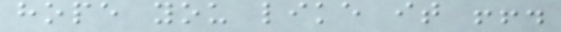hope you like it !!.
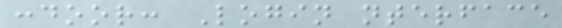:door: Login nterface
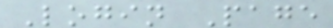Login Page
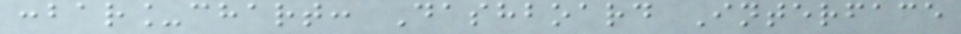:bar_chart: Dashboard Interface
